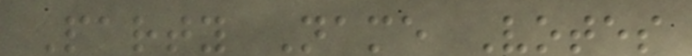Party Name Votes
